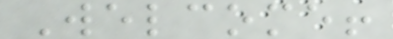Welcome!
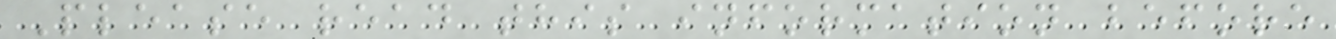Please read this information before
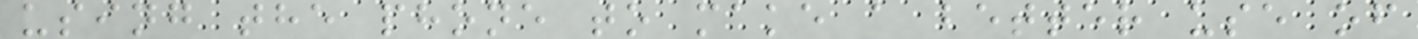using the phone to make a better use of
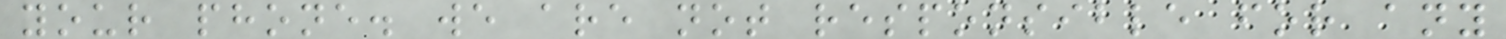your phone. we are not responsible for any
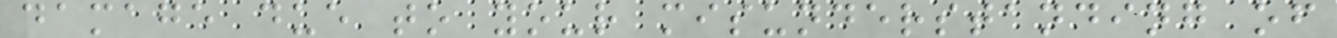damage due to your misunderstanding of
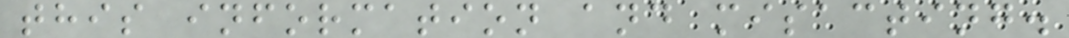this information and misacting.
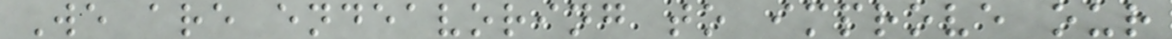We are endeavoring to improve our
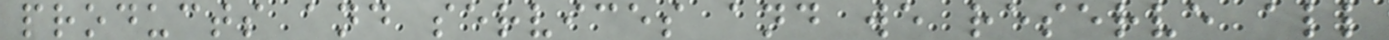products and services and we reserve all
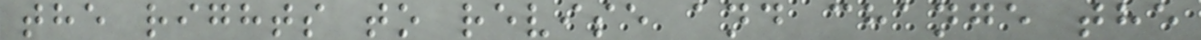the rights to revise and change the
